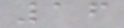16
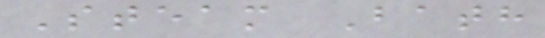Steam Bath
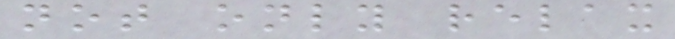not only relax
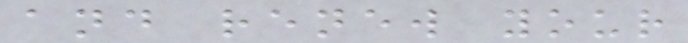and renew your
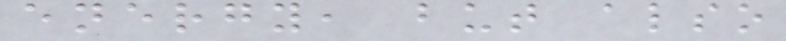energy, but also
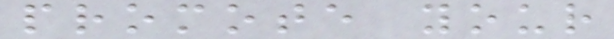promote your
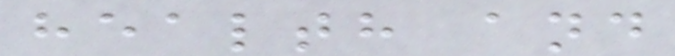health and
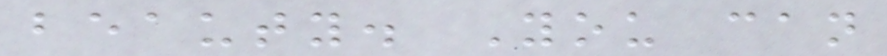beauty. You can
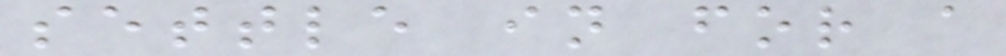settle in for a
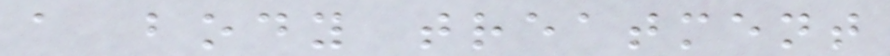a body treatment
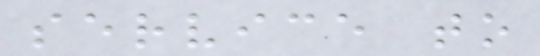service to
